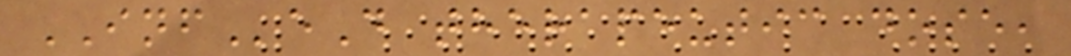INFeD therapeutic dose,
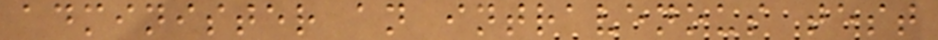administer an intravenous test
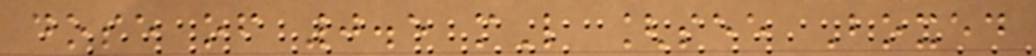dose of 0.5 mL [see Boxed
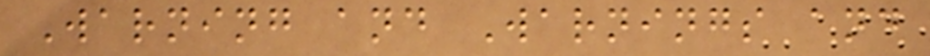Warning and Warnings and
